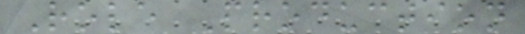Role Production
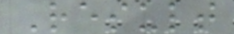Result
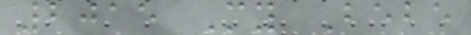2015 My Bebe
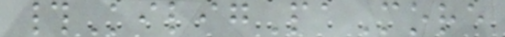#KiligPaMore
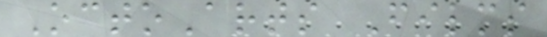OctoArts Films
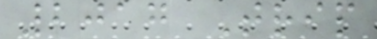2017 Trip
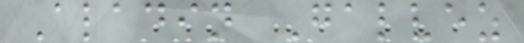Aladin Galvez
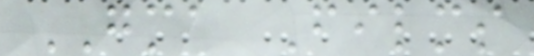GMA Films
